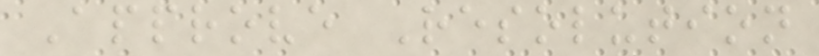Approve Resolution
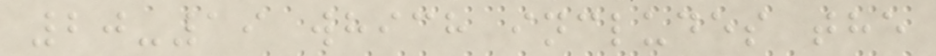20-19 which includes the
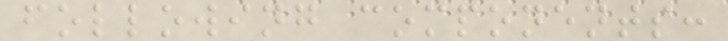following components:
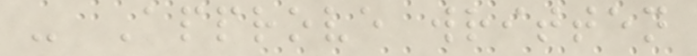- Approve written
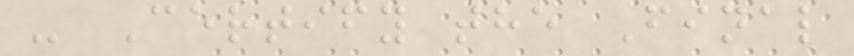- Certify the Final
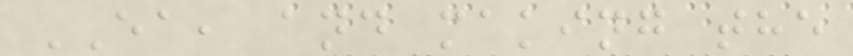EA, and making the
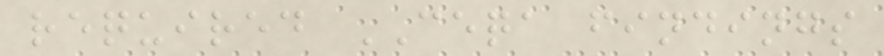required CEQA findings
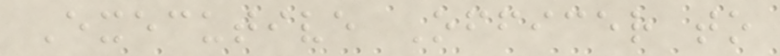Executive Officer to
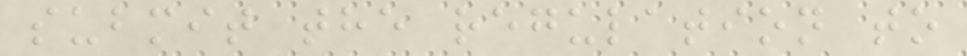submit the regulation to
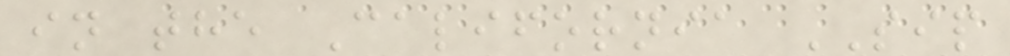in the California SIP
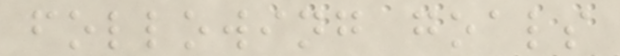following goals
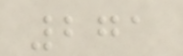271
